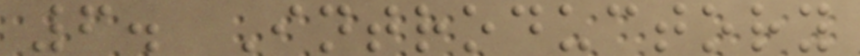6. Introductory
